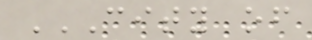CITY OF
